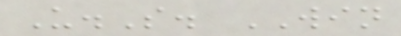U.S. WIN
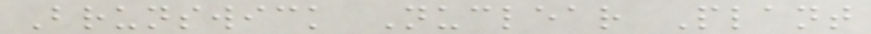Brunswick Nuclear Plant
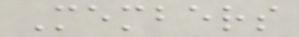Members
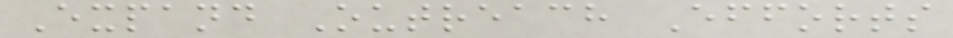Expand Outreach Efforts
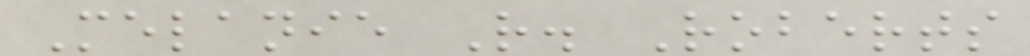Melanie R. Roberts
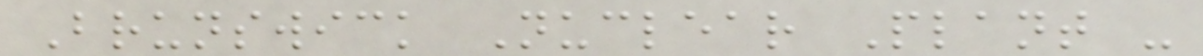Brunswick Nuclear Plant -
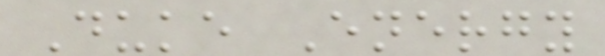Duke Energy
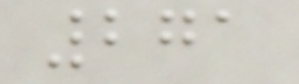271
